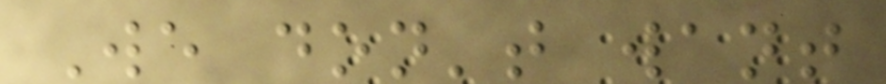We don't want
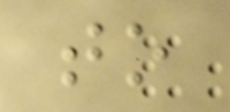to
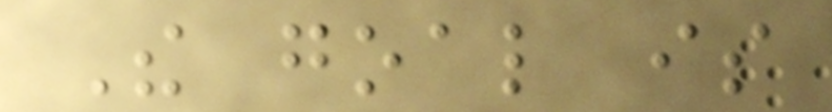The goal is
